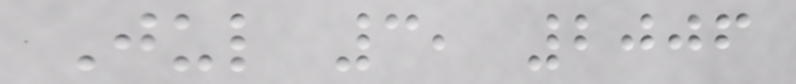Jul 3, 2006
